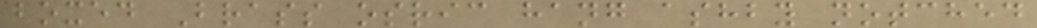boxed Brass osric hang ashby notched
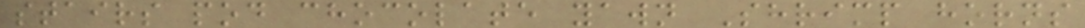stairs pod chocolate yawn Shrimp horns
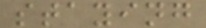staying
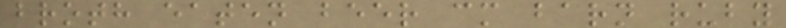broth eaten beer cm barn ruby
